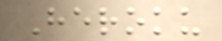Heroku
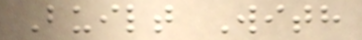Built With
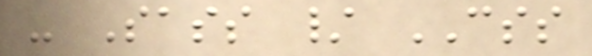- Sass / CSS
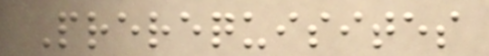Prerequisites
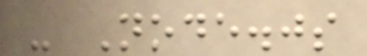- Node.js
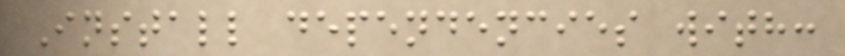Install dependencies with:
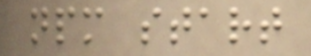npm start
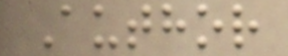Author
